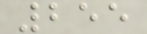255
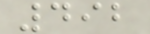492
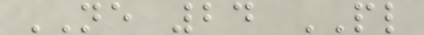NE 24 PL
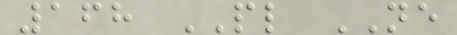168 PL NE
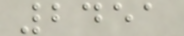2451
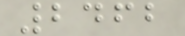2462
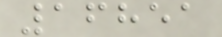16851
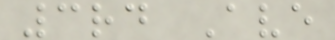3rd Ave
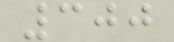300
